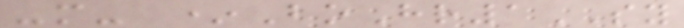-m- *BoHr1SY
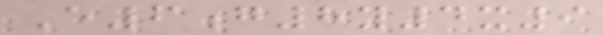E6g8y4x9
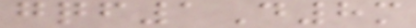gqf1D8m
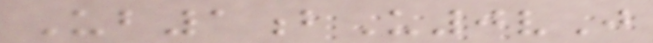Ub1bU0vJ
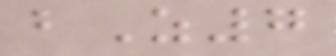bZ7
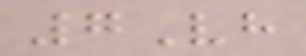7Vh
